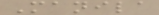Manila
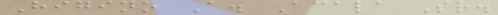Higino A. Acala Sr.
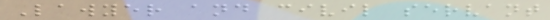Lawyer and civil servant
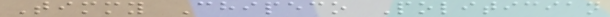Timmy Chipeco Politician
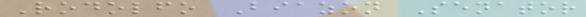Rodolfo Biazon Senator
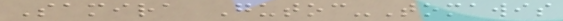Samira Gutoc-Tomawis
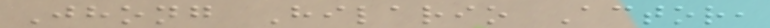Jhong Hilario Actor,
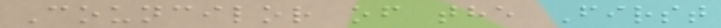Councilor of the First
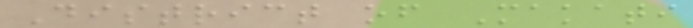District of Makati
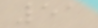51
